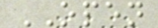OPEN
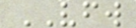VFW
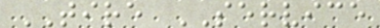TIRE SERVICE
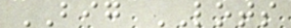BIG LOTS
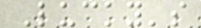Lucky's
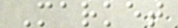Market
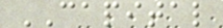CAPITAL
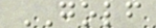GOLF
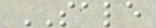SALE
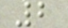2
